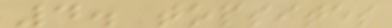4. topsites
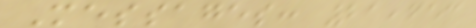Messages: 21,653
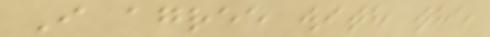I agree with the
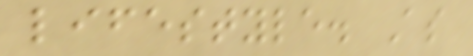lifestyle. As
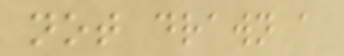not drawn a
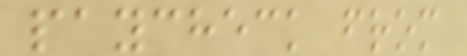paycheck from
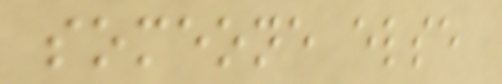someone else
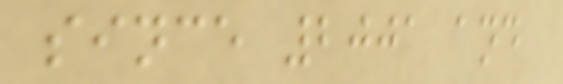since 2001 and
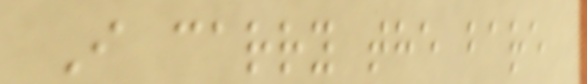I carry the bare
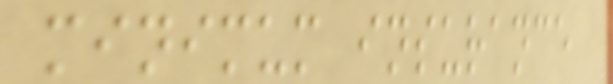minimum insurance
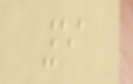51
